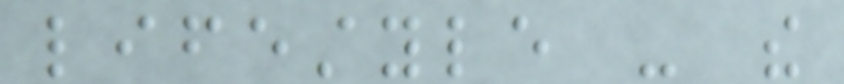lifestyle - the
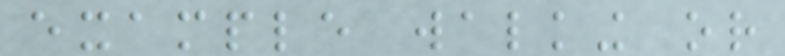example walking or
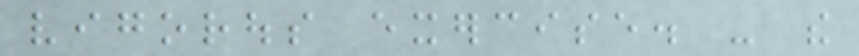vigorous exercise. - the
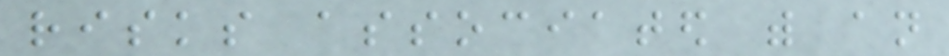risks associated with an
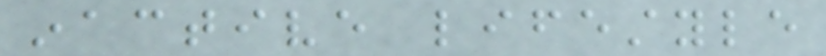inactive lifestyle
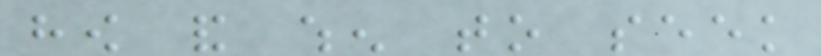how and when to seek
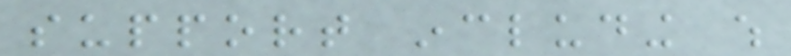support including which
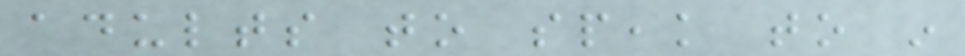adults to speak to in
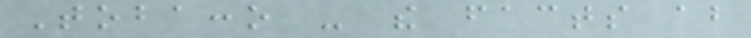Tobacco - the facts about
